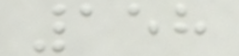158
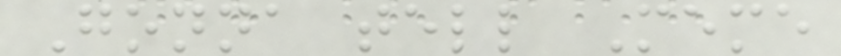Gonna tell Meme
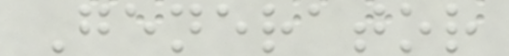Generator
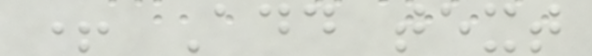+ Add text
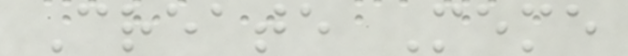Create Meme
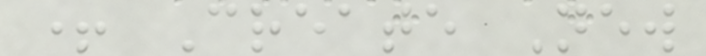+ Create New
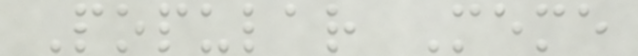Popular Meme
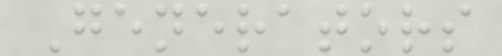Generators
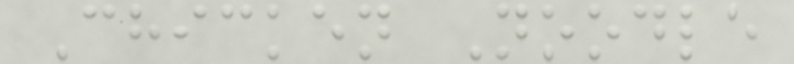Chicken Noodle
